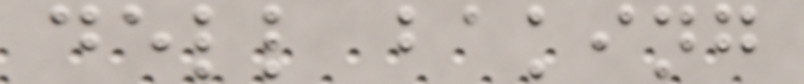dell baking
